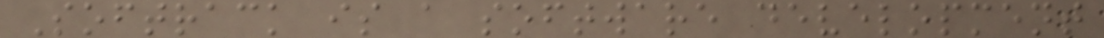Softrack is a software development
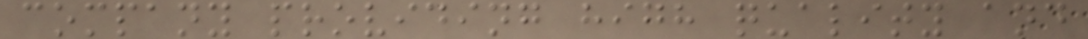company providing high quality and
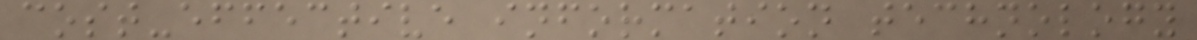cost-effective information technology
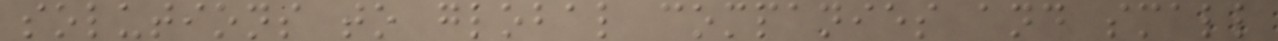solutions to global companies and small
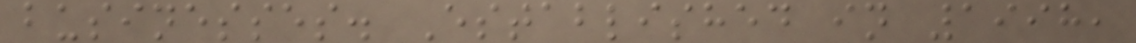businesses. Established in 1998,
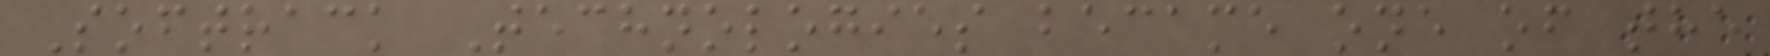Softrack Technologies became one of the
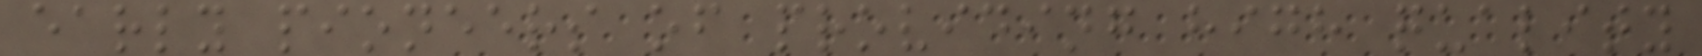early pioneers of providing high quality
